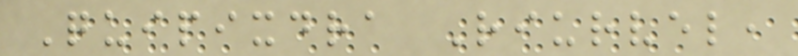Quipixdra Riurvel,
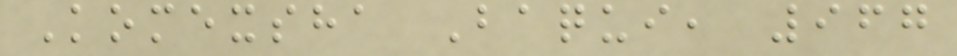Komexsha Baqui, 967
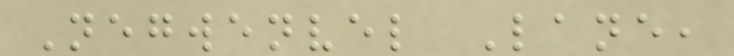Negwenvel Lane,
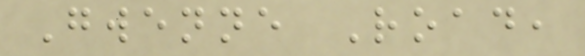Gwenne Road,
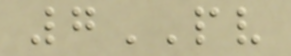7PV
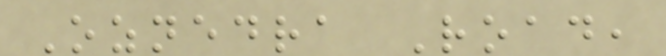Oznedra Road,
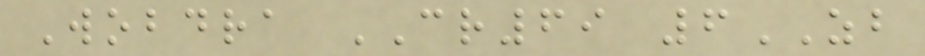Wobdra CR69 6ZB
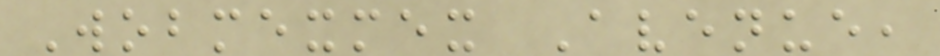Wobmexmex Avenue,
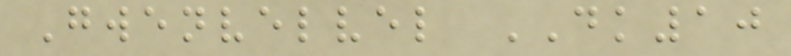Gwenvelvel DK10
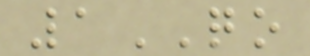1QO
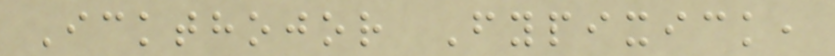Ickthojor Fypixick,
